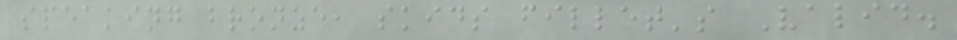speaking bronze, skids fillet's Valid.
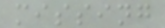missing
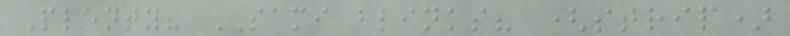Plenty? SAMI blinks? (strip)
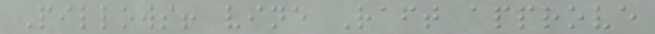Pillows! vine Raft approve
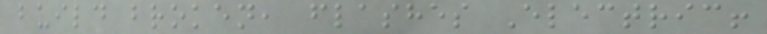build broken, flashes Electric!
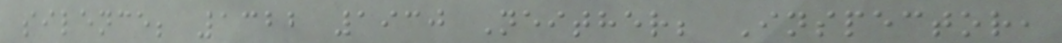silence; 1322 1930 Neither; Inspector,
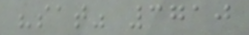"sat" 3710
